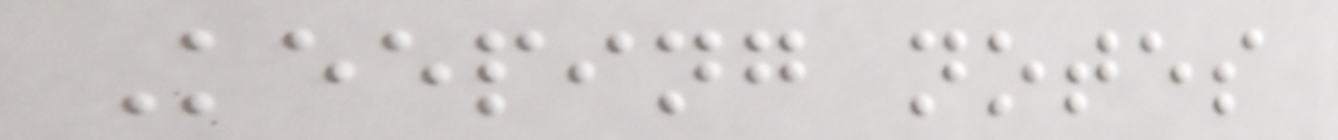Keeping notes
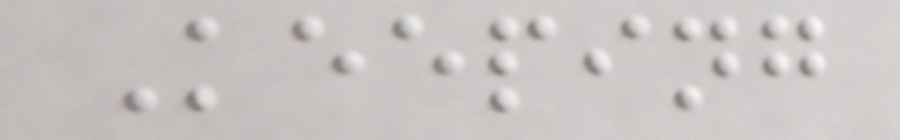Keeping
